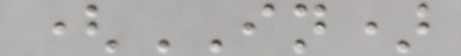(IN)
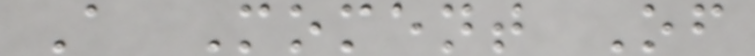A Moment Of
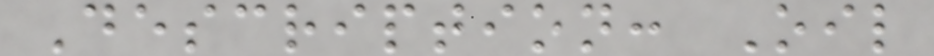Description: Oil
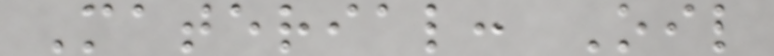Material: Oil
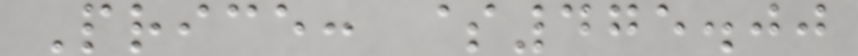Price: $475.00
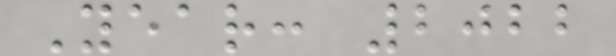Year: 2022
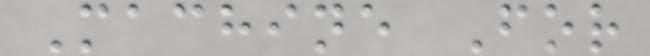Machine For
